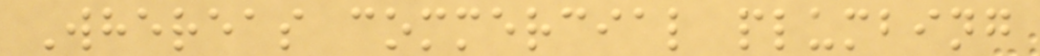Whereas commercial plumbing
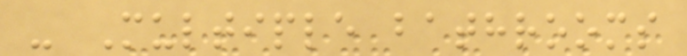- Multiple bathrooms
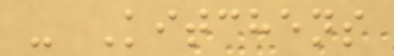- Kitchens
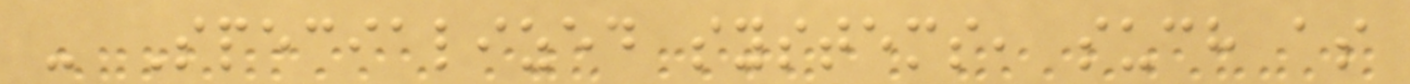- Specialized systems, such as
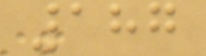187
